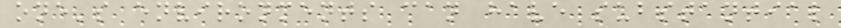one's environments can have substantial
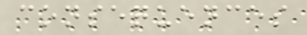consequences
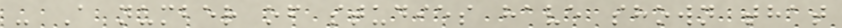- A number of studies have shown that
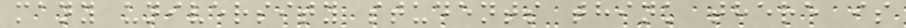many university students think there is
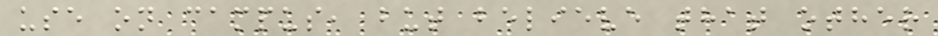use on campus, but believe that other
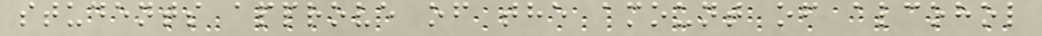students approve of the amount of alcohol
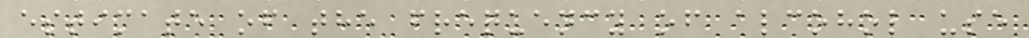estimate of the frequency of alcohol use
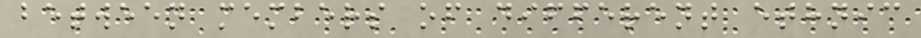between members of different ethnic
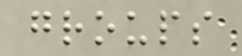groups
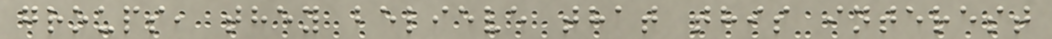groups, they believe that this interest
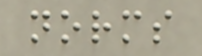norms
